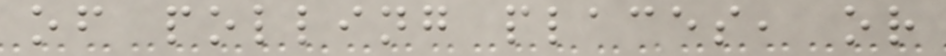of polling places, or
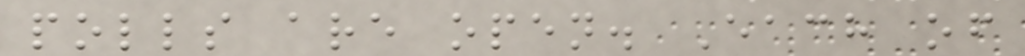polls are open. Each of
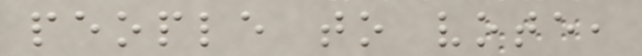people to vote,
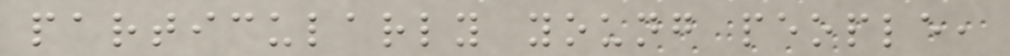particularly young people,
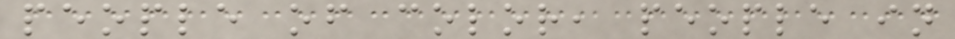people of color, people in
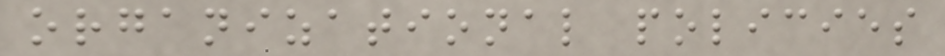organizational policies
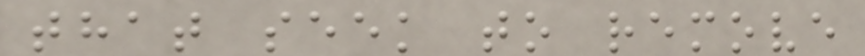that seek to remove
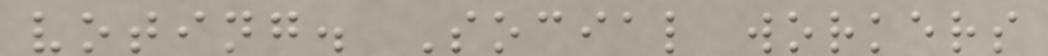voting. Social workers
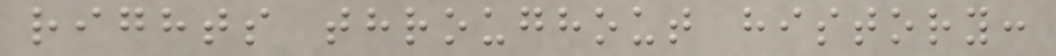rights throughout history:
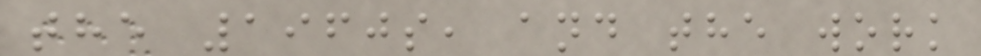the 1960s, and the work
